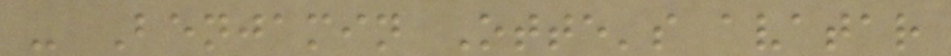- Benjamin Otte's avatar
